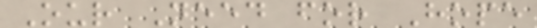Our Need for Hope
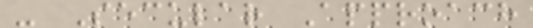- Secular Approach
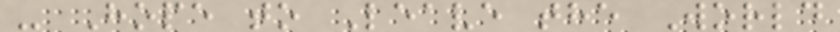- Hope to Leave the World
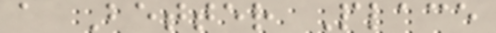a Better Place
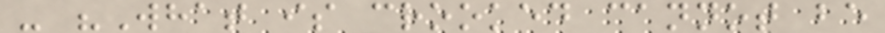- "What is crooked cannot be
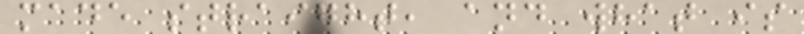made straight, and what is
